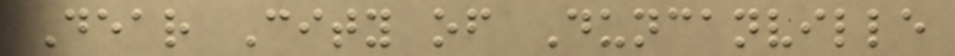Dear City of Duncanville
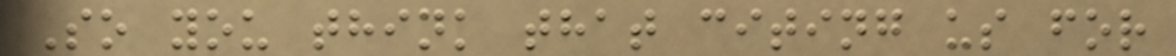So you think that citing us for
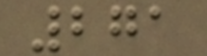271
